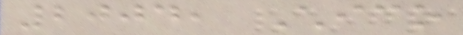2004, Chico
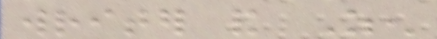writer and Zen
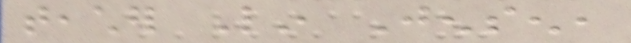teacher Lin Jensen,
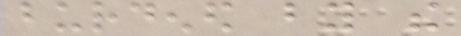burdened by the
